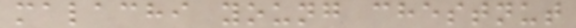malachi young chestnut
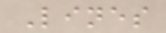Lines
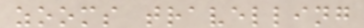zooms travelling
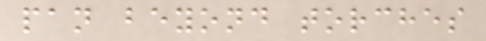pan beyond torches
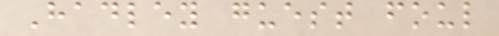Hadley guest foul
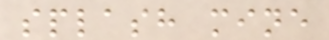splash mine
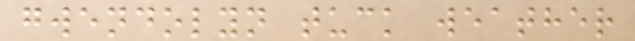gwendolyn tuck weather
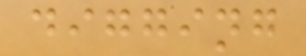digging
